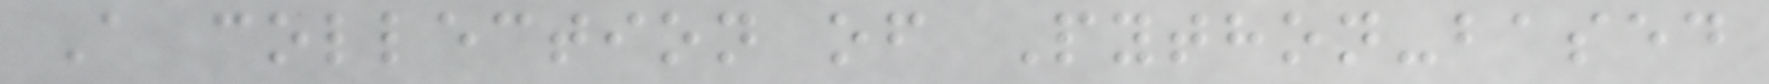A collection of Python-based
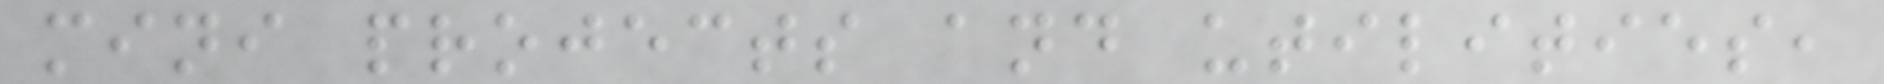mini projects and utilities,
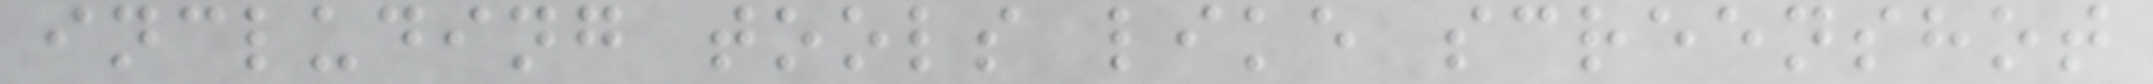including tools like screenshot
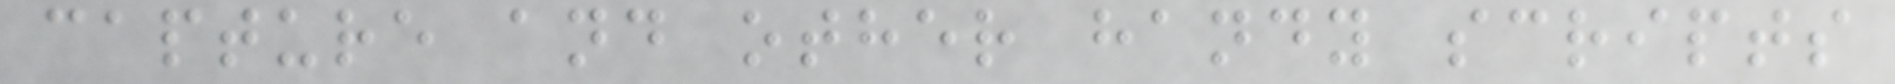capture and other handy scripts
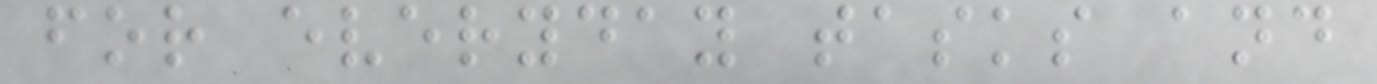for everyday tasks and
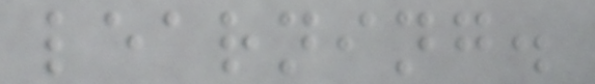learning.
